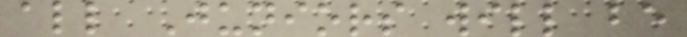all Juniors will be
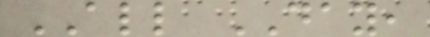ALL DAY,
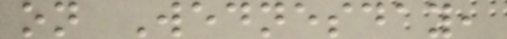on Wednesday,
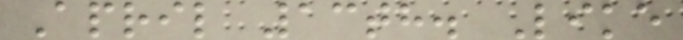April 13th. Like
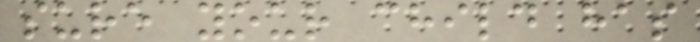sure your child has
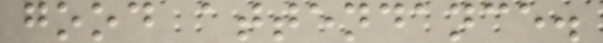good attendance.
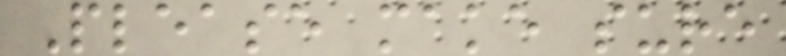Please make sure
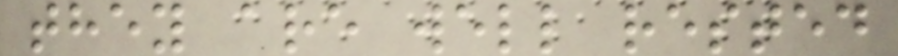they are well rested
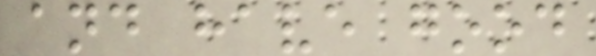and have good
